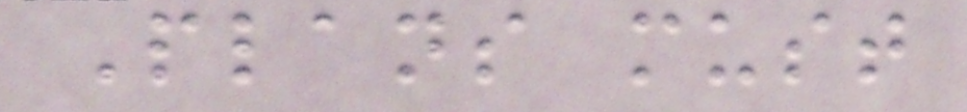Plans must
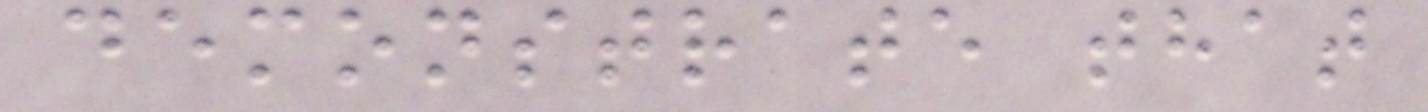demonstrate that
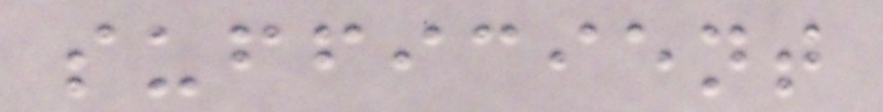sufficient
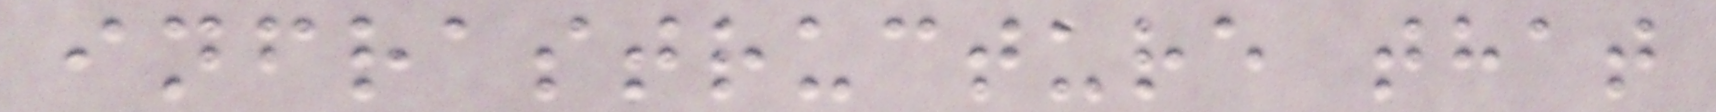infrastructure that
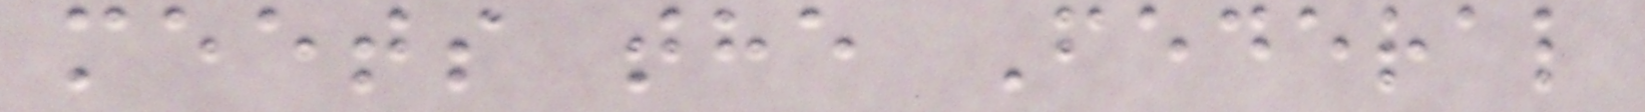meets the Federal
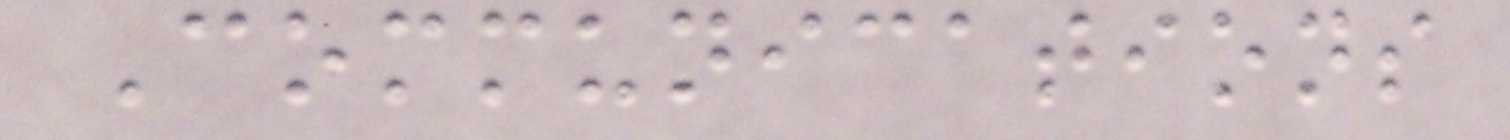Communications
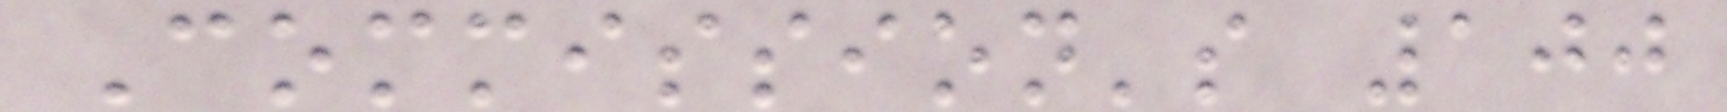Commission's 100
